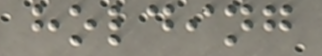holding
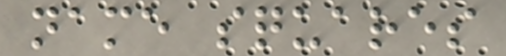name squares
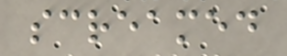screamed
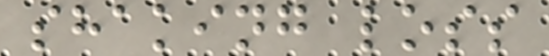shaking loss
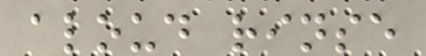aloud rinse
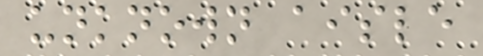unknown aisle
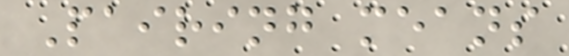Pairing means
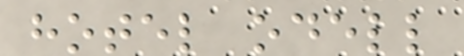hotel odell
